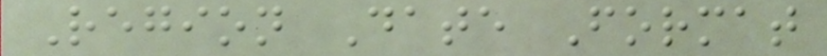Region Date Format
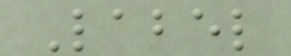Label
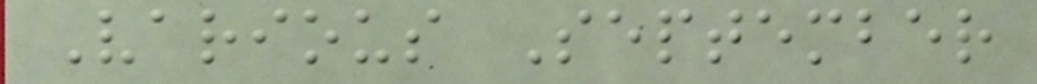Various September
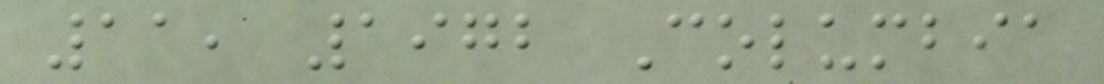11, 1972 Columbia
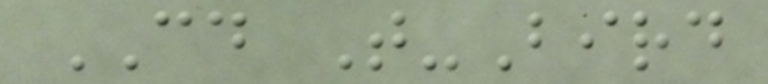CD T-Bird
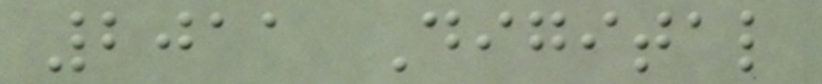2011 Digital
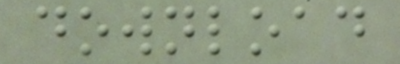download
